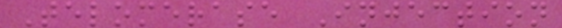Telomerase Injection
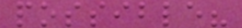possible?
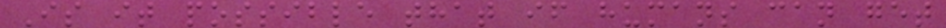Is it possible that if humans can get
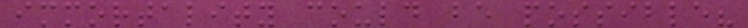immortality could be possible?
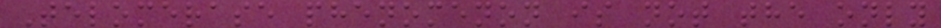Telomerase phenomenon is not the only
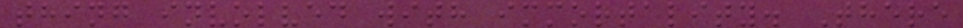thing involved with immortality. There
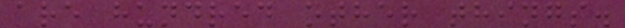are hundred other things.
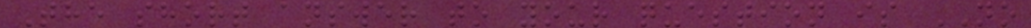The short answer to your question is NO
